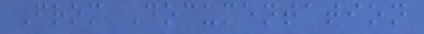From Documentation
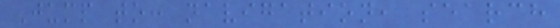Jump to: navigation, search
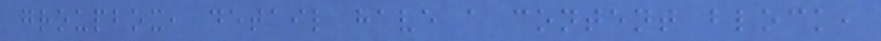groupbox, detail have a content block,
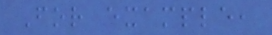For example,
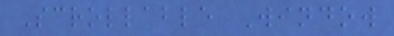Scrollable Window
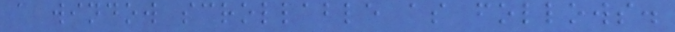a window scrollable as follows.
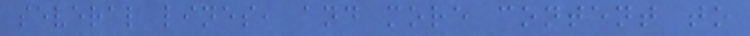several lines, and more content to
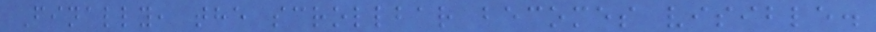Finally, the scrollbar becomes visible.
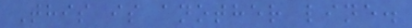This is another line.
